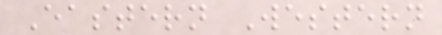Eastern Western
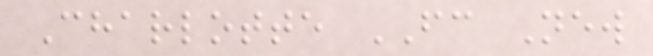Charlotte FC New
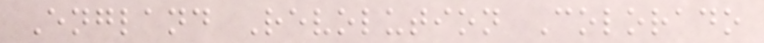England Revolution Colorado
